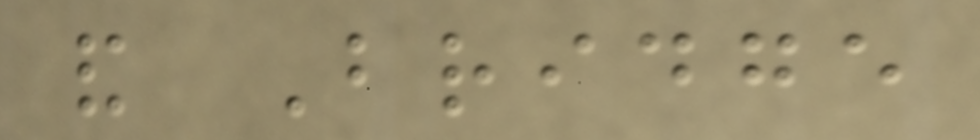and Bridge
